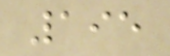195
